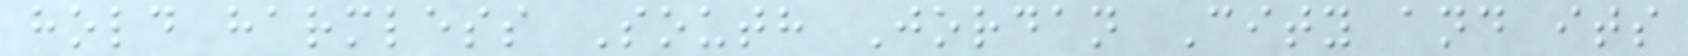hold harmless South Jordan City and its
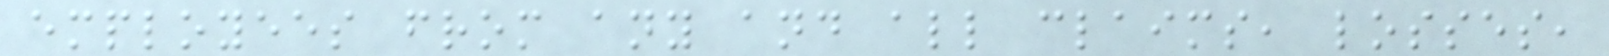employees from any and all claims, losses,
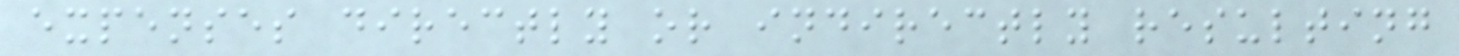expenses directly or indirectly resulting
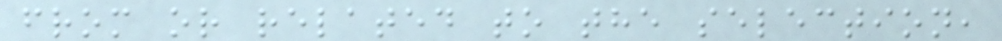from or related to the selection,
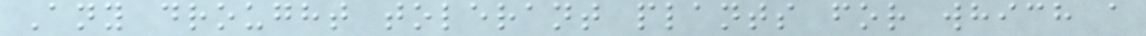Any drought tolerant plants for which a
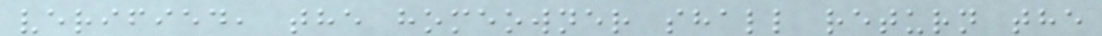verified, the homeowner shall return the
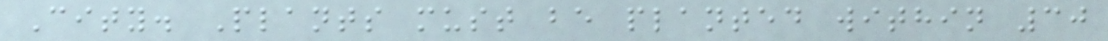City. Plants must be planted within 30
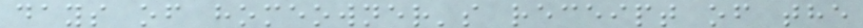days of homeowner's receipt of the
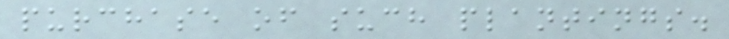purchase of such plantings.
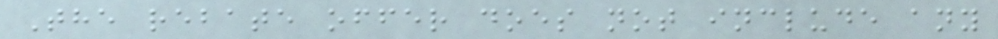The rebate offer does not include any
